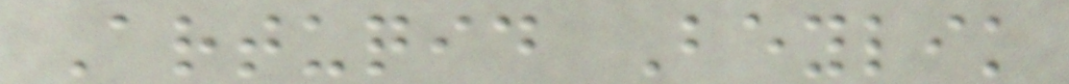Artuqid Beylik
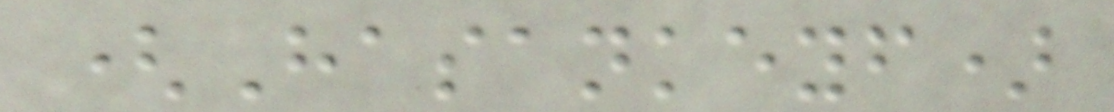(Hasankeyf)
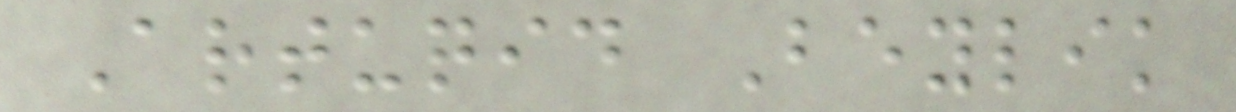Artuqid Beylik
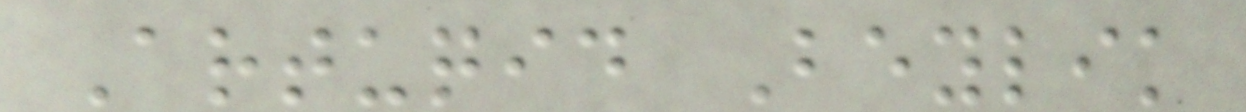Artuqid Beylik
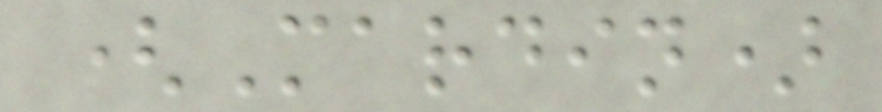(Mardin)
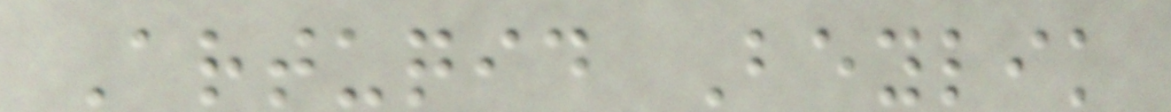Artuqid Beylik
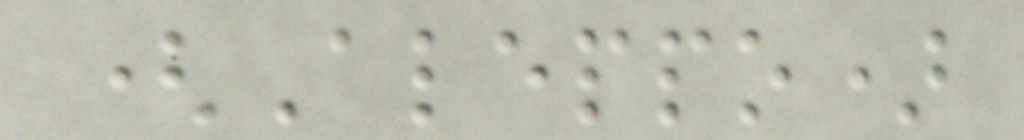(Aleppo)
